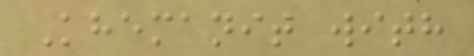Khemanit with
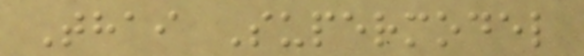Thai Supermodel
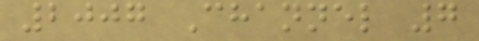2007 Channel 7
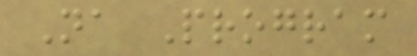Na Program
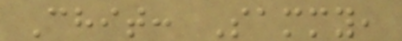Chit: Sammy,
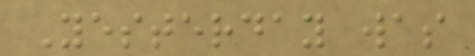Yesterday was
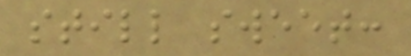still sweet:
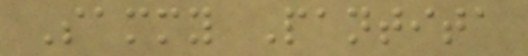Sammy Pantita
